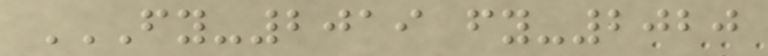FY-2019 FY-2020
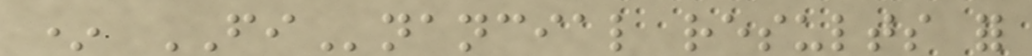* FInancial results for
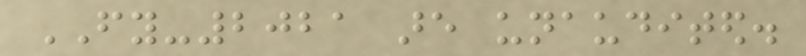FY-2021 are unaudited.
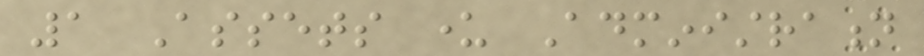1 Assets under Administration
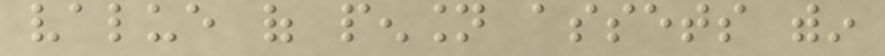value of pension assets within
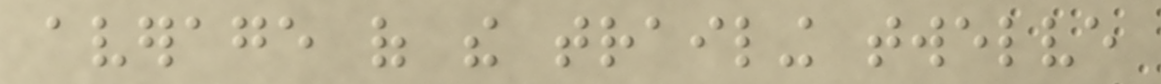average of the trailing twelve
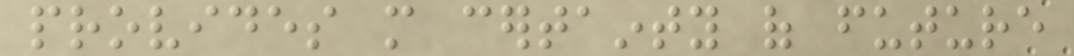provides more certainty of future
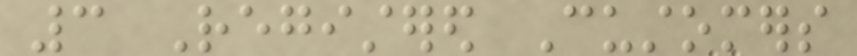3 Registered Customers
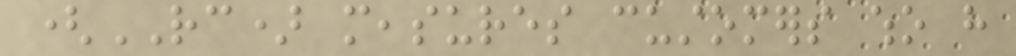(RC) measures customers who have
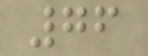76
